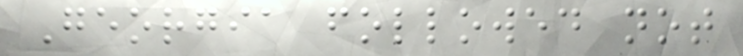Georgia followed not
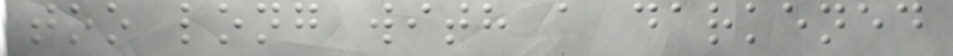too long with a darkened
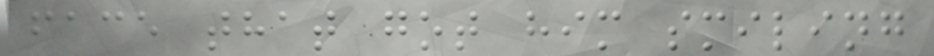face that got him smiling
